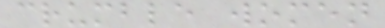crumble women
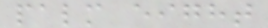palm eight
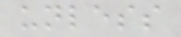unless
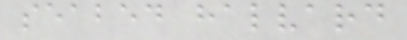seabed halvard
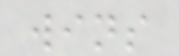wins
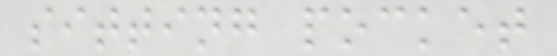sitting pocket
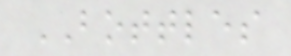BOTTLES
